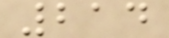214
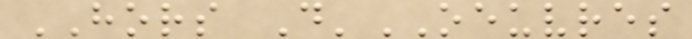HORS D'OEUVRES
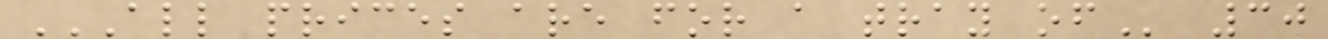ALL PRICES ARE FOR A TRAY OF 30
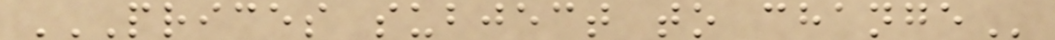PRICES SUBJECT TO CHANGE
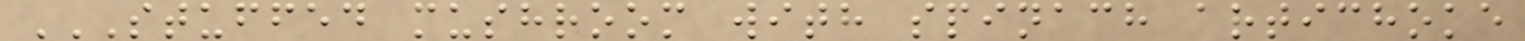STUFFED MUSHROOM WITH SPINACH ARTICHOKE
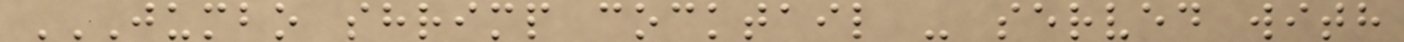JUMBO SHRIMP COCKTAIL - SERVED WITH
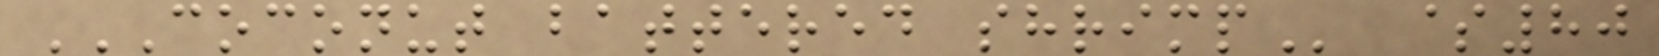COCONUT BATTERED SHRIMP $80
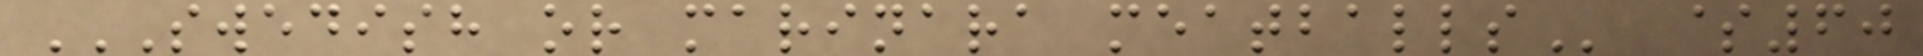SWEDISH OR MARINARA MEATBALLS $60
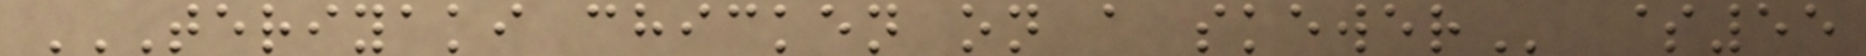TERIYAKI CHICKEN ON A SKEWER $55
